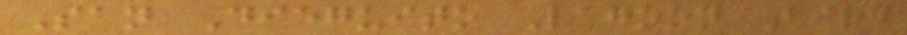San Dieguito Lagoon Bird
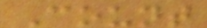Count
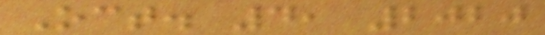Oct. 4, 2020
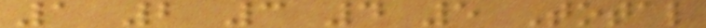1 2 3 4 5 Total
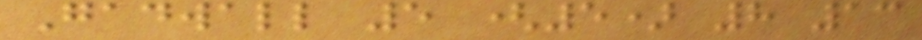Gadwall 5 (5) 8 13
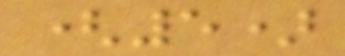(5)
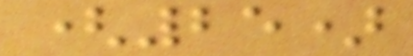(25)
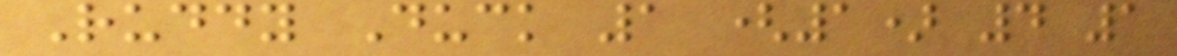Ruddy Duck 1 (1) 4 1
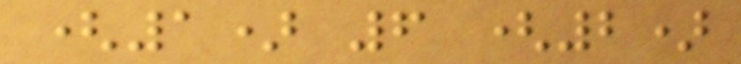(1) 6 (2)
